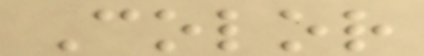Color
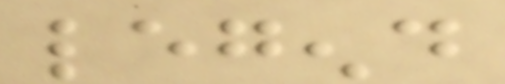legend
